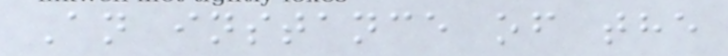An instance of the
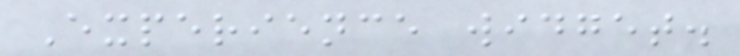Experience widget.
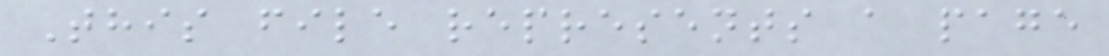This file represents a page
